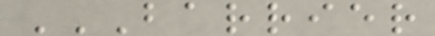BARRIER
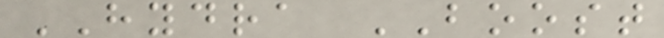HYDRA BOOST
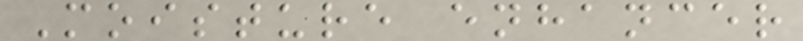Moisture enhancer
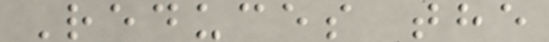Reduces the
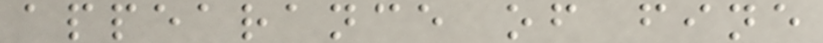appearance of fine
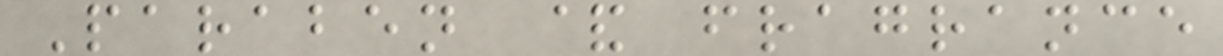Paraben & fragrance
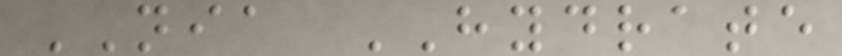NIA HYDRATE
